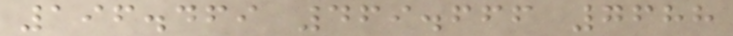196.469 469.666 7688
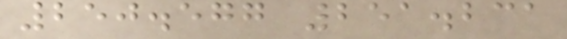250.577 251.231
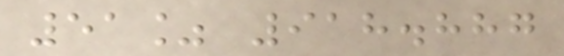51% 918.887
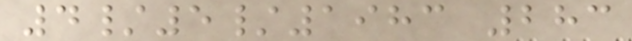4/5/1983 283
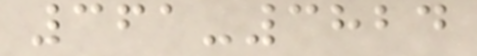361-3824
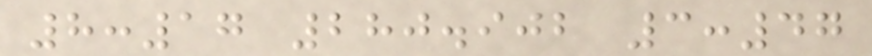8:17 280.902 3:47
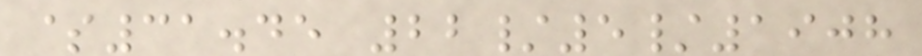$31.45 22/5/1908
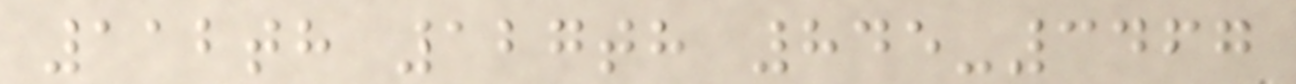112th 127th 845-3467
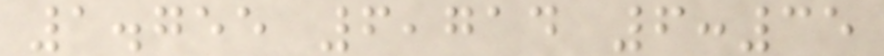1.755 6,714 6:35
